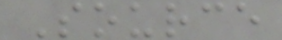Source
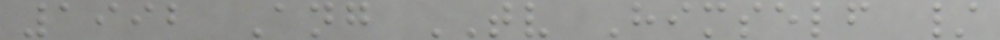1992 Ang TV Himself /
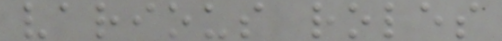various roles
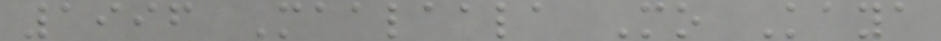1996 Maalaala Mo Kaya
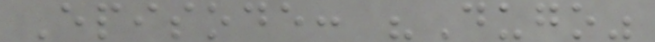Episode: "Dugo"
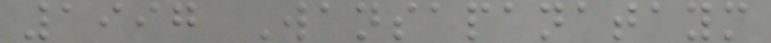1997 Wansapanataym
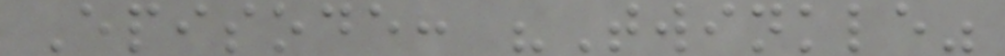Episode: "Twinkle"
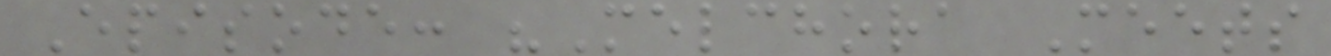Episode: "Melchora Meets
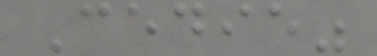Cedie"
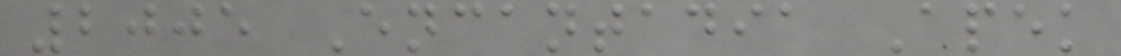2005 Encantadia Apek
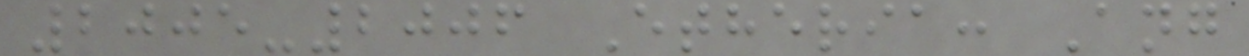2005-2006 Etheria: Ang
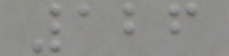126
